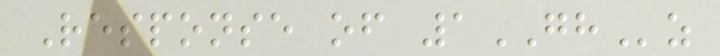Response of 1GHz
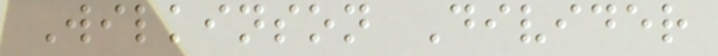Wilkinson Divider
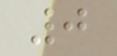0
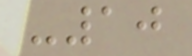-10
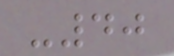-40
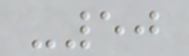-50
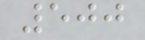500
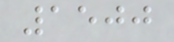1500
